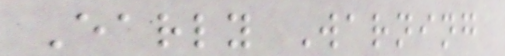Early Warning
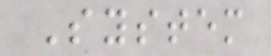System
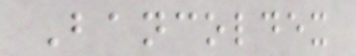Bancoldex
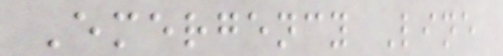Emergency Line
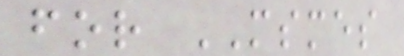for MSMES
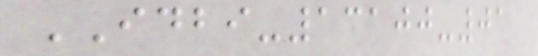IDBI-13100-01
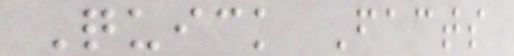Quick Facts
